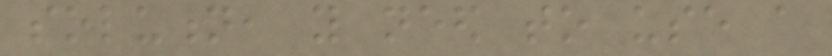solution, you need to use a
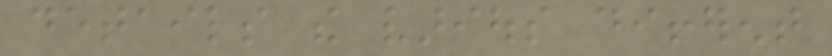details the various different
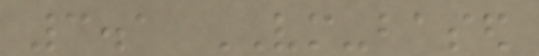3.1 VM-based
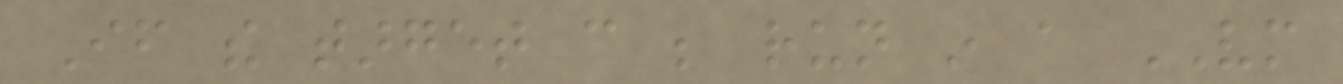If the target can be run in a VM
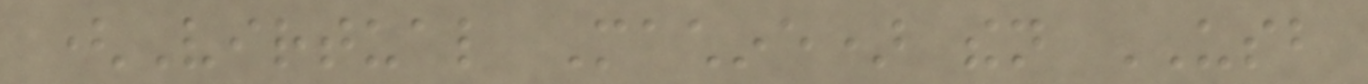(Virtual Machine) then USB
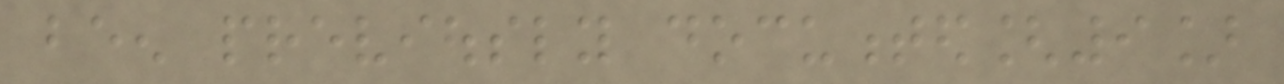been previously documented[9]
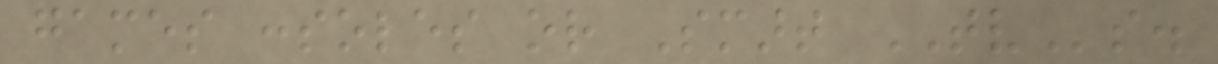games consoles or Smart TVs.
